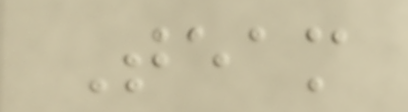Team
